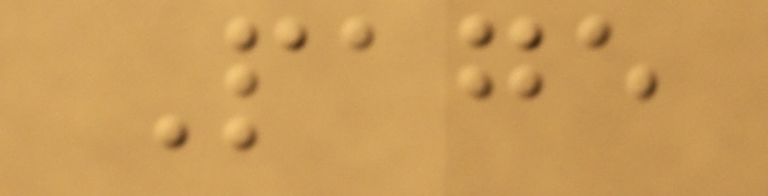Page
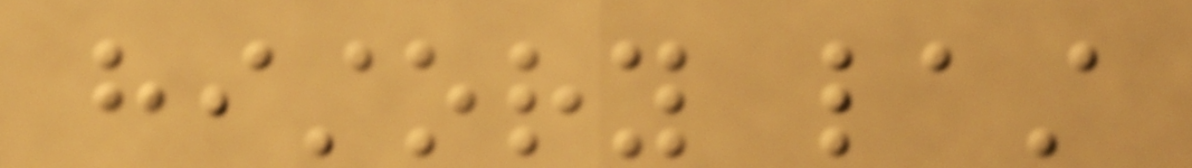history last
